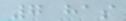7 has
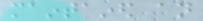maintained an
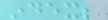index;
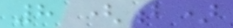8 (b)
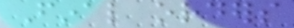Final orders
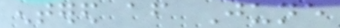entered after June
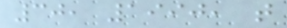30, 1990, that
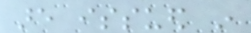are issued in
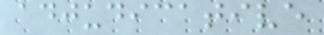adjudicative
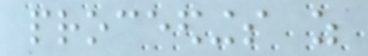proceedings as
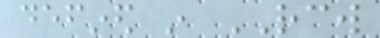defined in RCW
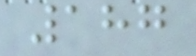187
